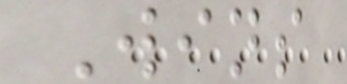Wins
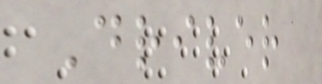Driver
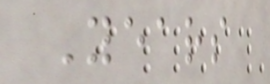Years
